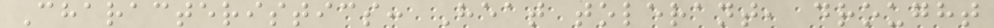Characteristics: Heat tolerant, drought
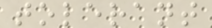tolerant
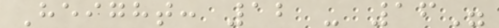Height: 12 - 16"
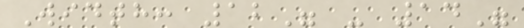Width: 12" - 14"
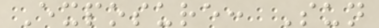Exposure: Sun
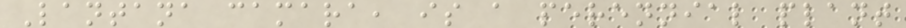Lantana camara, is a perennial plant
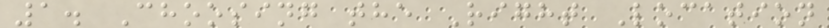1. Choosing the Right Location
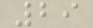29
